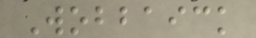Wobbaick
